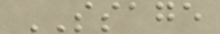SSAGE
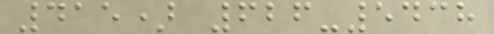415) 626-5438
